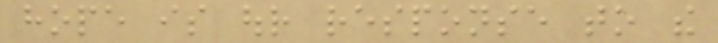hope is our response to the
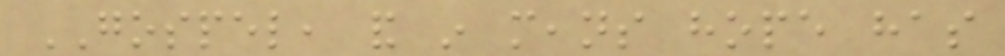GOSPEL, and in means hope has
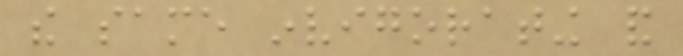the same invigorating and
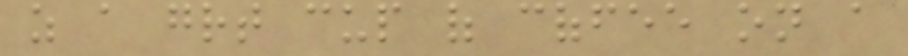as a great cup of coffee on a
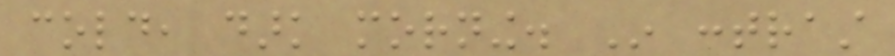cold, dark morning. In contrast
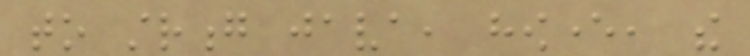to strong java, however, the
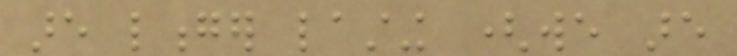are longer lasting (we are
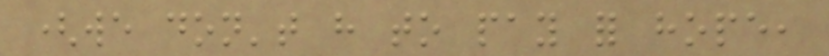(we don't have to pay for hope,
